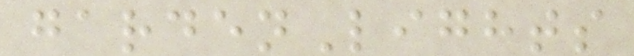gardenLights
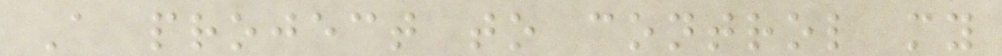A project to control my
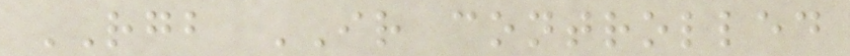RGB IR controlled
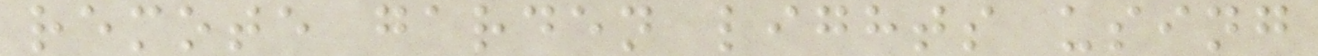remote garden lights using
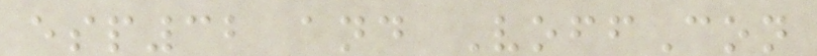esp32 and VoffCon
